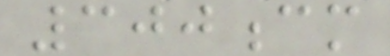300cm
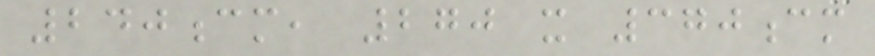240cm, 270 x 370cm
